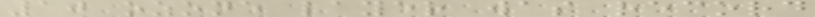10 ozone layer was record
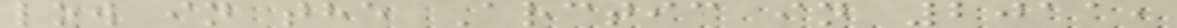low in the Arctic in 2011,
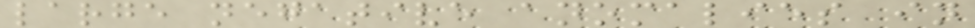large negative anomalies in
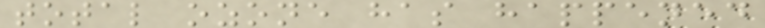total ozone has happened
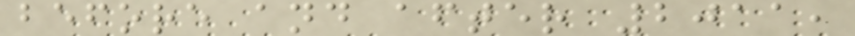before and after 2011,
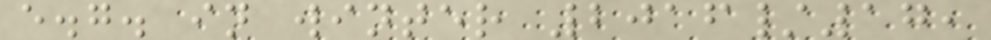e.g. in winter 2016/17,
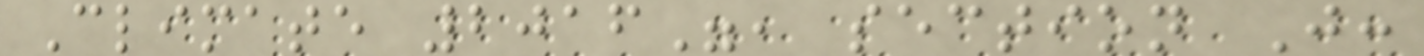Climate 2016", section J:
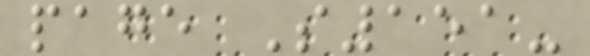page S151-
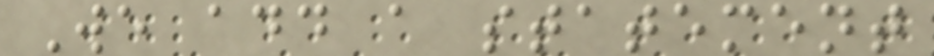We add a statement
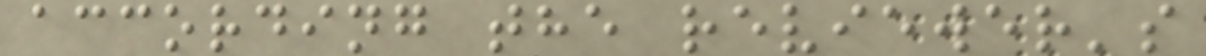according the reviewer's
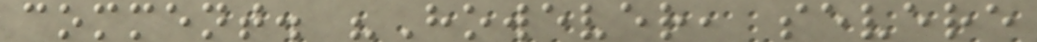comment. "However, severe
